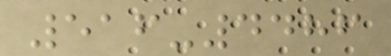516-4486
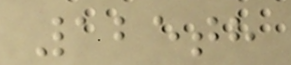125th
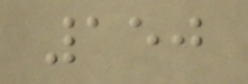150
